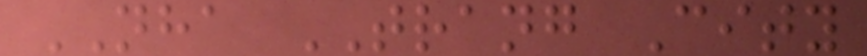NHA TRANG City
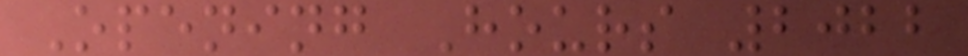Opening Hours 2022
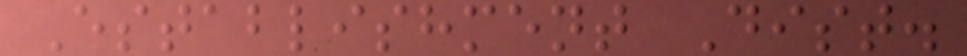Establishment Dist.
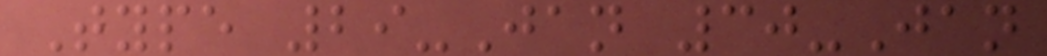Type 29-Jan 30-Jan
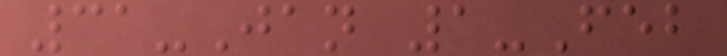31-Jan 1-Feb
